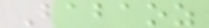Babaoz
